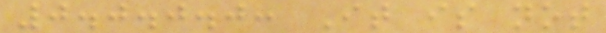0.0.0.0: It is not
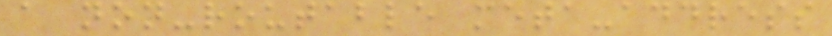a non-routable meta-address
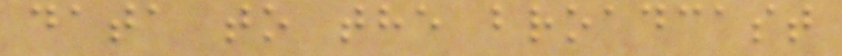data to the broadcast
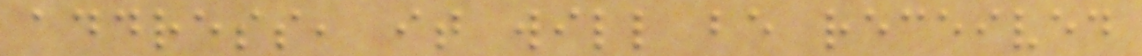address, it will be received
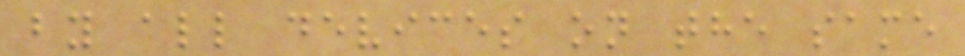by all devices on the same
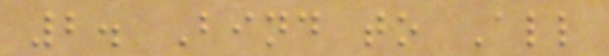2. Bind to All
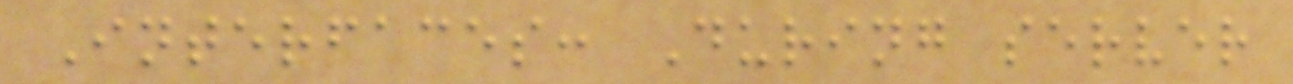Interfaces: During server
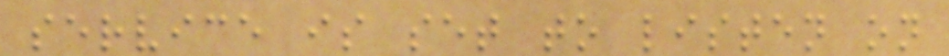service is set to listen on
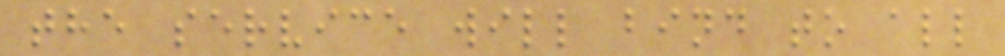the service will bind to all
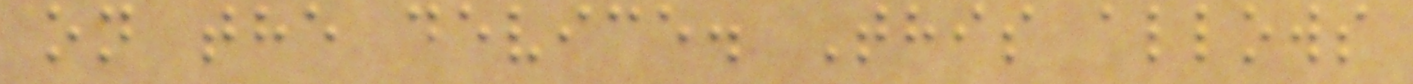on the device. This allows
